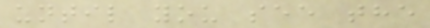until you see the
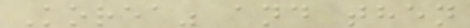Korea" and then
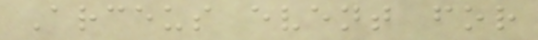Arceus event for
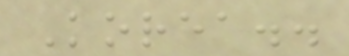Korea..
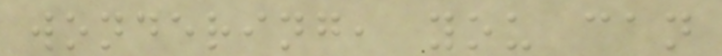wondering, you can
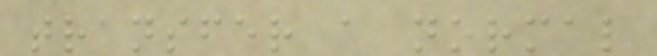transfer a normal
